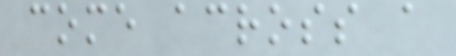come across a
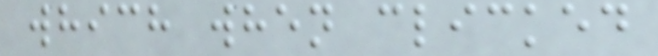which when clicked
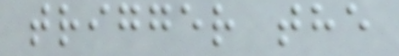trigger the
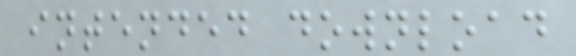intended download
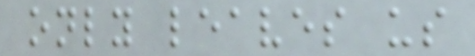only leaves us
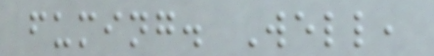fuming. Well,
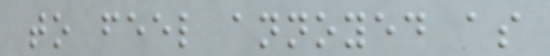to feel annoyed as
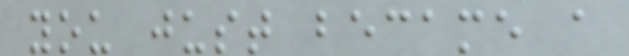you just became a
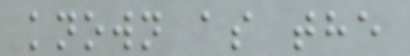known as the
